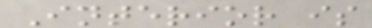Interior is
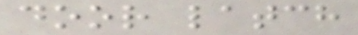door latch
